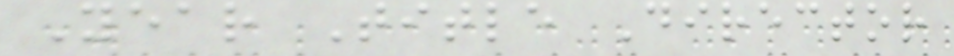Year Title Director
